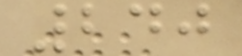240
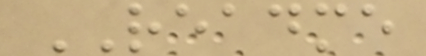README
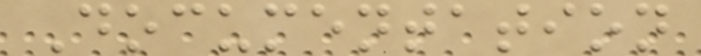Documentation
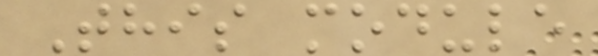This module
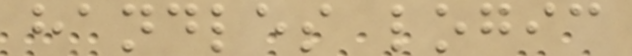handles logic
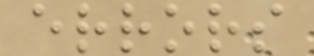errors
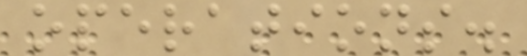operations.
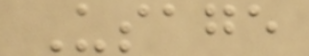Usage
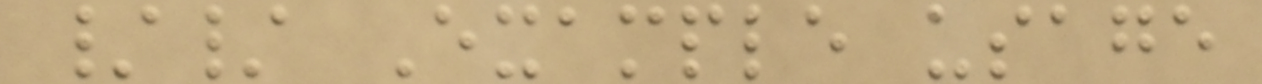// Example usage
